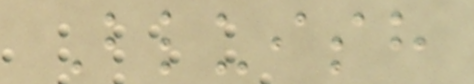Bluish
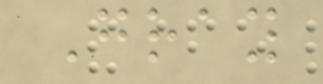Gray
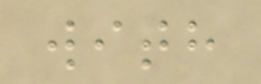with
